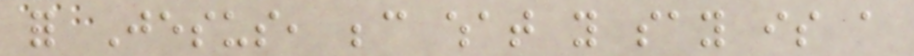for Jesus, because what you say is a
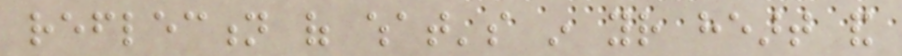reflection of what's in your heart and
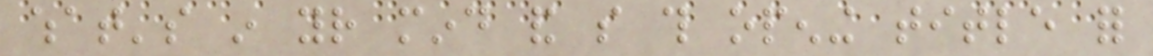what's in your mind and so this opening title for
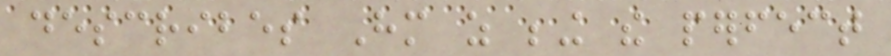describes Him as being the perfect
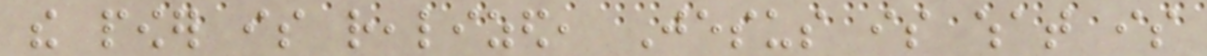the power is realized, Jesus is what is
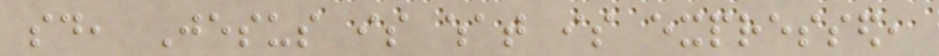said, Jesus is what is expressed,
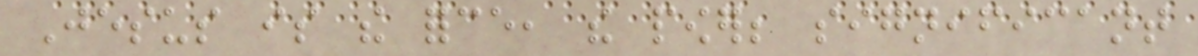Jesus is the force, the power; significant
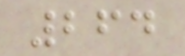264
